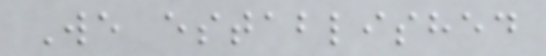We established
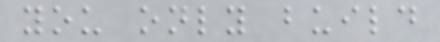you only build
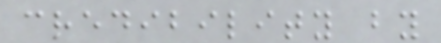credibility by
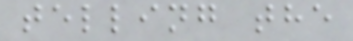telling the
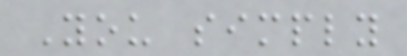You simply
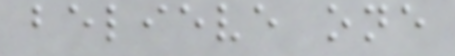believe one
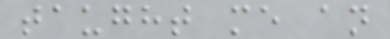taught me an
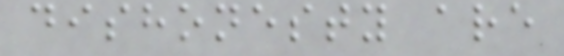dishonesty are
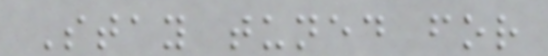Stay tuned for
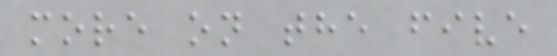more on the five
